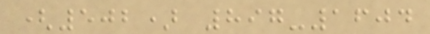(502) 897-1604
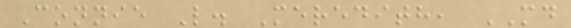Connie L. Meredith, MD
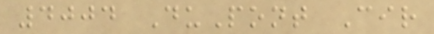4004 DuPont Cir
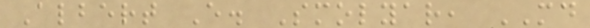Albert E. Smolyar, MD
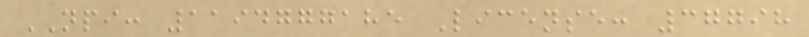NPI: 1194777185 License: 37798
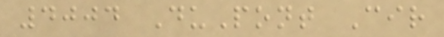4004 DuPont Cir
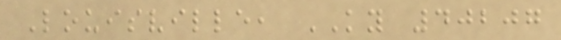Louisville, KY 40207
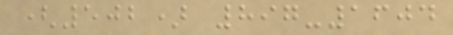(502) 897-1604
